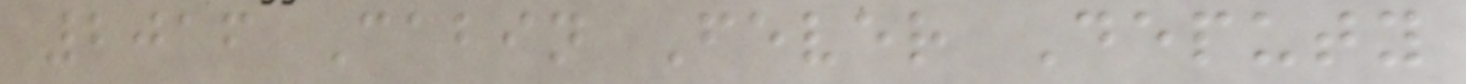2016 Cabin Fever Deputy
